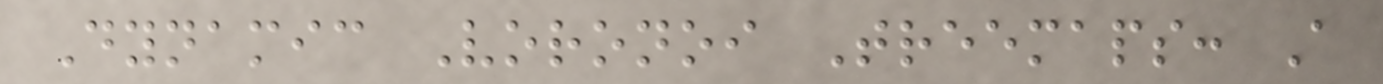Dynamic Voronoi Treemaps: A
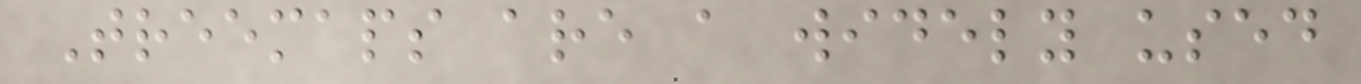Treemaps are a widely used
